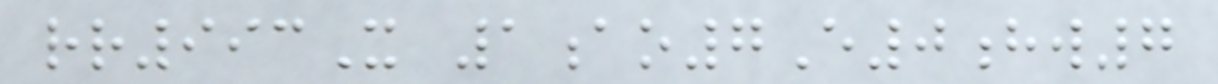rr993X 1ao7E0hw7
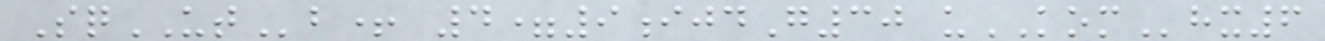SqUTb+ 4=9ijdG30 uKOMhx6
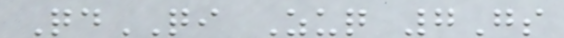QdQI Zuq 7Gs
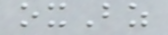oxBz
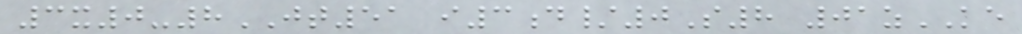3x0-8JT51 i3d/0S8 01zKE
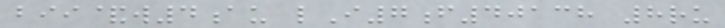bii&w4au lI7f40138 8ru
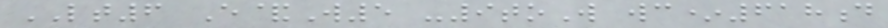LT6 E&W5 -9toW wc*618d
